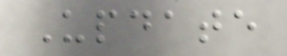Update
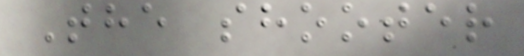The shooter
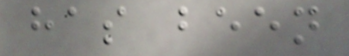has been
